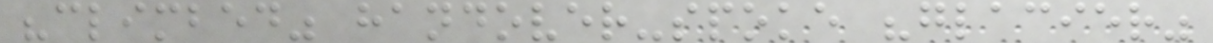"climbed" handover-spoke "glacier"
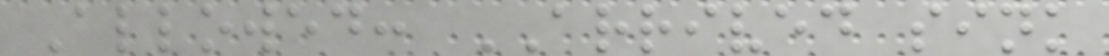Allowed: ARRIVED sink
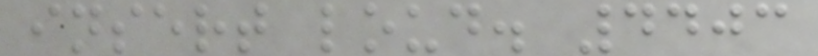insert loud. 4403
